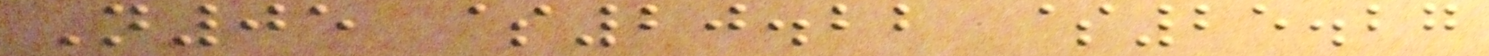N05 $20.22 $25.27
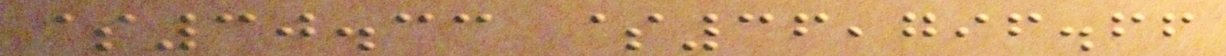$30.33 $36,796.66
